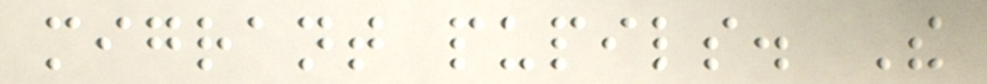migrant pupils. The
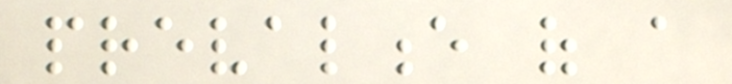prevalence of a
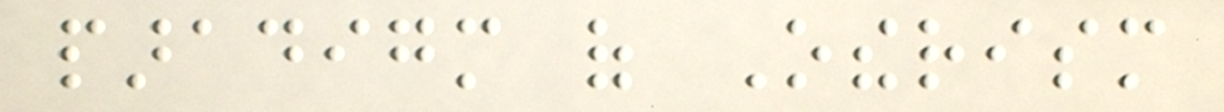paradigm of Otherism
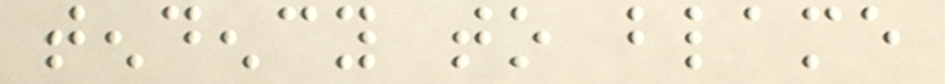tendency to blame
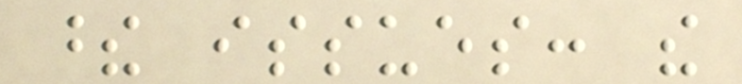these issues: the
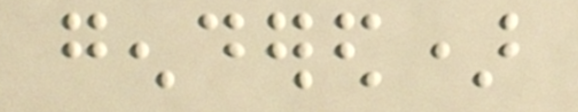gendered)
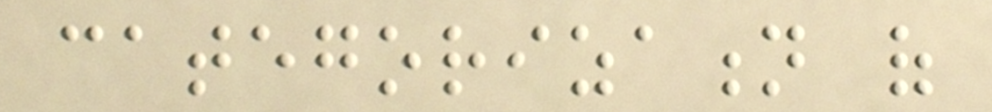categorization of
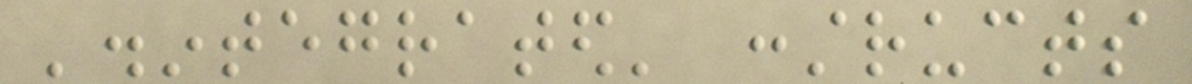'disintegrated' constructs
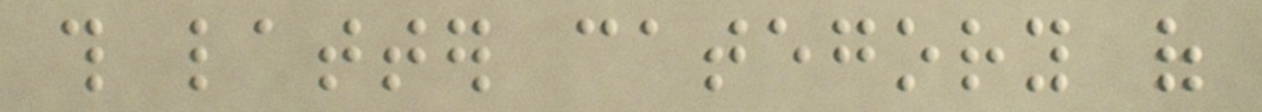this latter category of
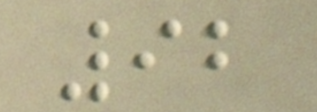92
